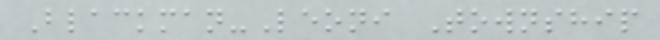Blackman-Leoni Township
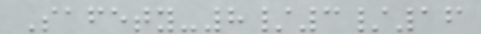Safety-8/3/16
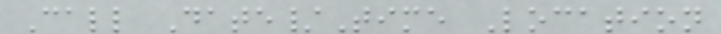Call Date/Time Location
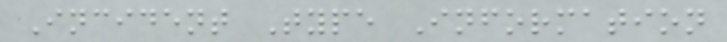Incident Type Information
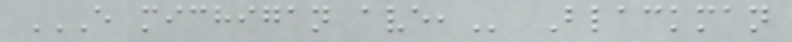E MICHIGAN AVE, Blackman
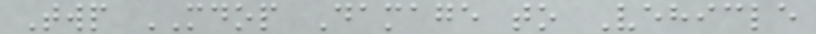Twp MDOP Damage to Vehicle
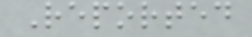Reported
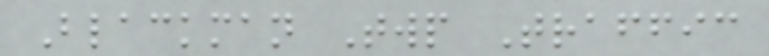Blackman Twp Traffic
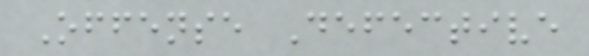Offense Defective
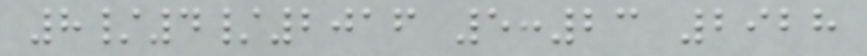8/4/2016 5:23 2928
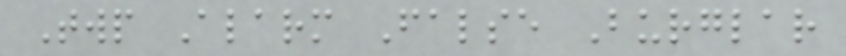Twp Alarm False Burglar
